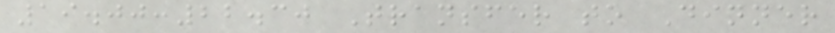19.00:22.30 Transfer to Dinner
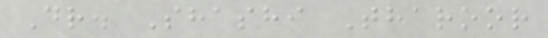Dr. Shashi Tharoor
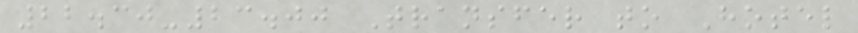22.30-23.00 Transfer to Hotel
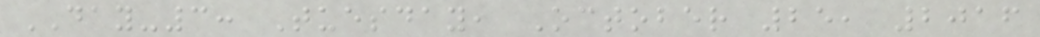DAY-3: Tuesday, October 25, 2016
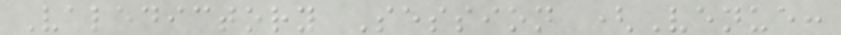Valedictory Session (Venue:
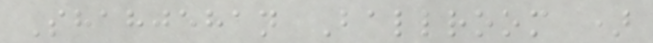Shahjehan Ballroom )
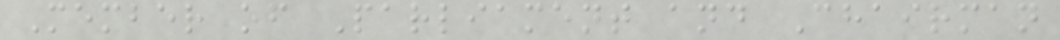Member of Parliament and Chairman
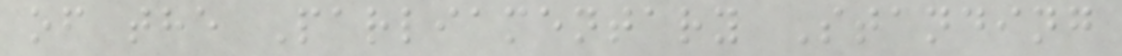of the Parliamentary Standing
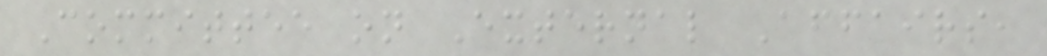Committee on External Affairs,
